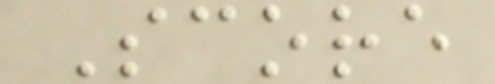Score
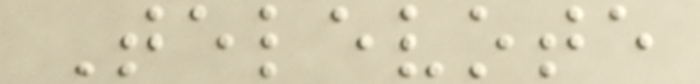Televote
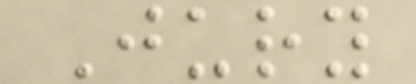Jury
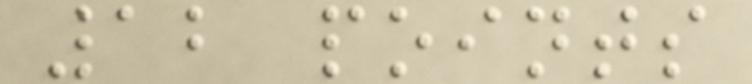12 points
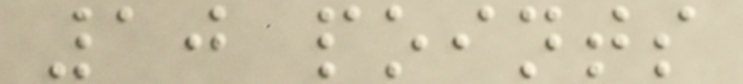10 points
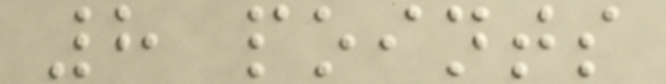8 points
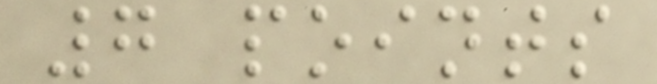7 points
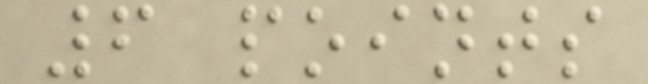6 points
